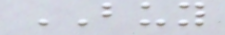BUY
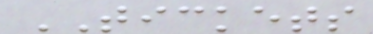TICKETS
